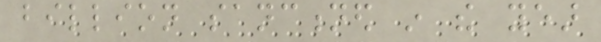billion sanctioned in the year
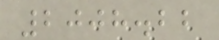2008.22
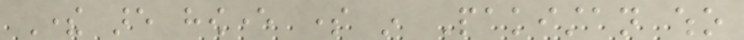There are however some in Pakistan who
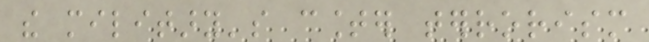the military's counter terrorism
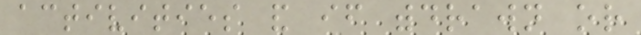activities and if withdrawn or
